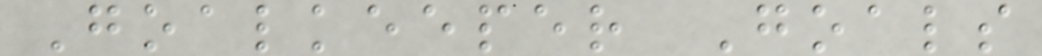Goalkeeper Goals
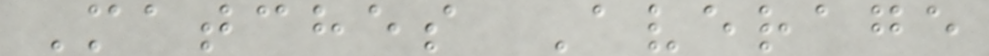Matches Average
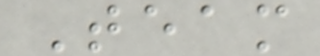Team
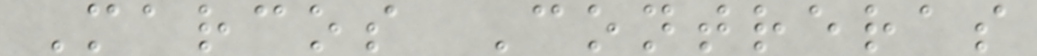Marcos Contreras
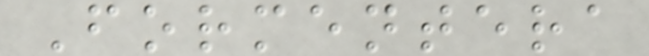Formentera
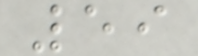59
